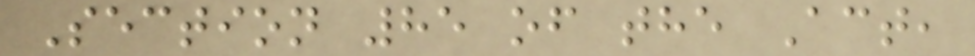Section 85 of the Act,
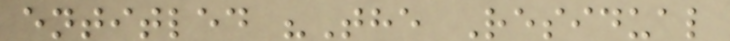entitled "The Residual
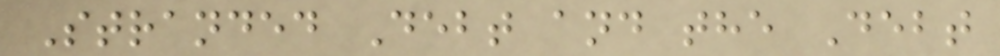Stranded Debt and the Debt
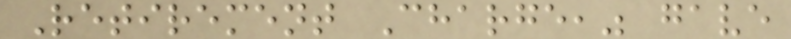Retirement Charge," gave
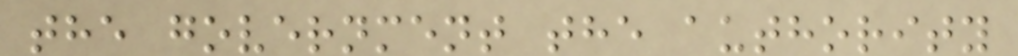the government the authority
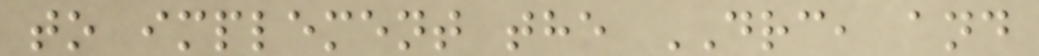to implement the DRC, and
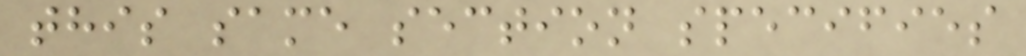this same section specifies
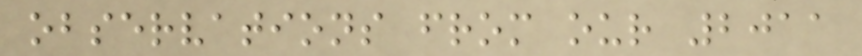observations from our 2011
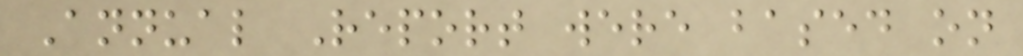Annual Report were based on
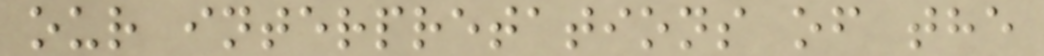our interpretations of the
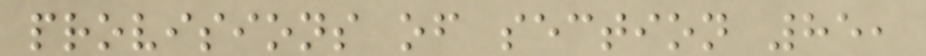provisions of section 85,
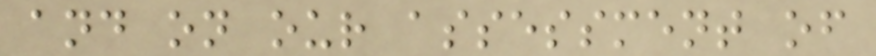and on our assessment of
